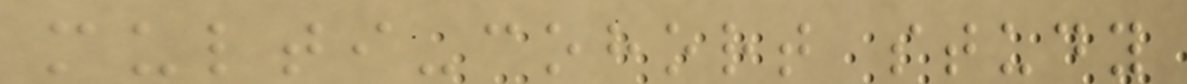multi-cohort study
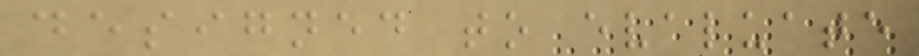designed to evaluate
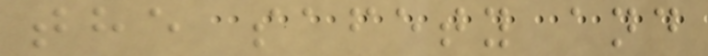the safety and
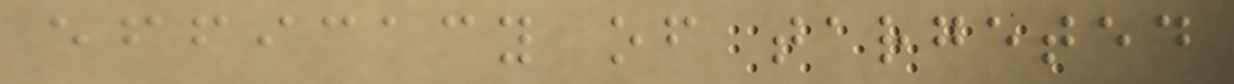efficacy of targeted
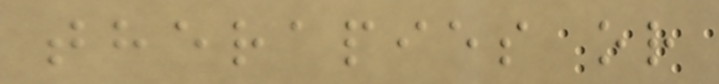therapies or
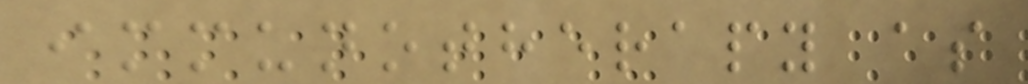immunotherapy as
